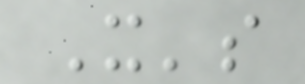It's
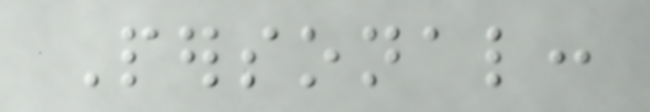Personal:
